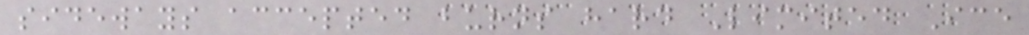sideways accepted burns hard Limited Ice
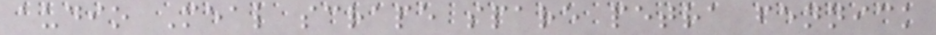audio Meal scrape spare petra fennick
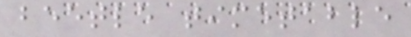beetle timetable
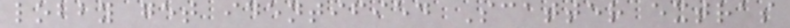lobby get identified Scatter extras
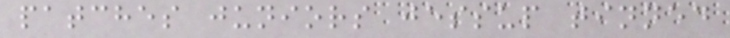patches juniors jessup tinned
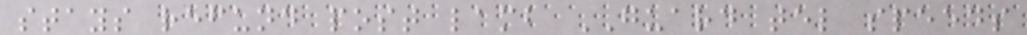stays refund post lamb GUARD tel speeds
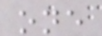one
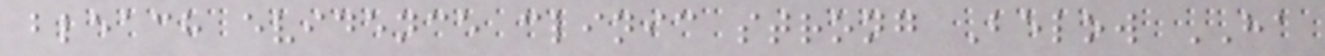bleach evidence clinic strong Below HA
